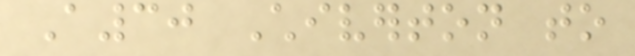A30 Chiverton to
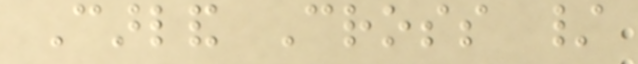Carland Cross /
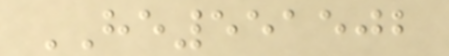HE551502
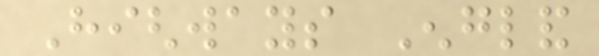Highways England
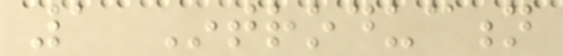1 Introduction
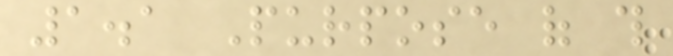1.1 Purpose of this
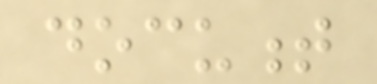document
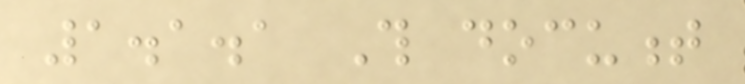1.1.1 This document
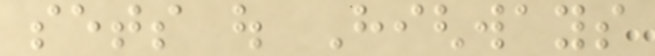sets out Highways
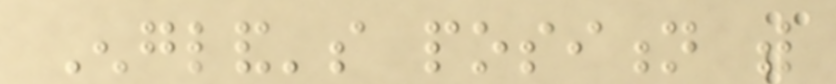England's position with
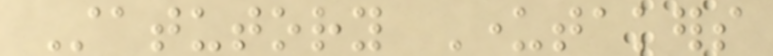Statutory Undertakers
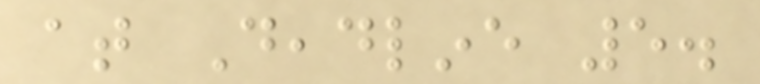at Deadline 5.
